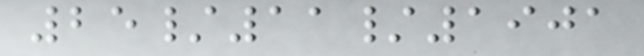25/11/1901
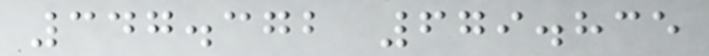347.372 679.835
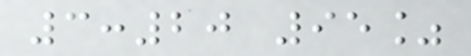3:20 95%
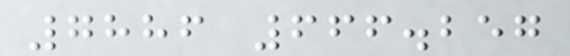7886 666.257
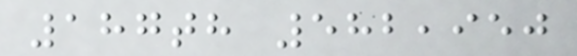187th 582,950
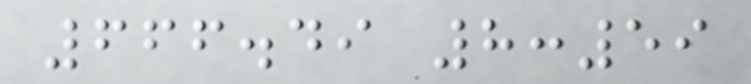666.49 8:59
